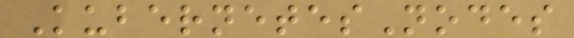KubernetesNodes
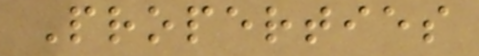Properties
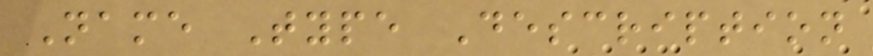Name Type Description
